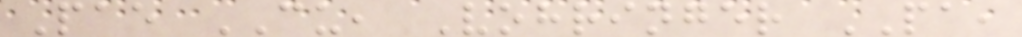Pae CU, Vohringer PA,
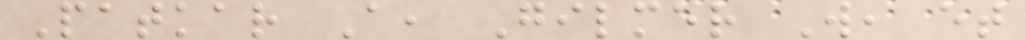Patkar A, Gilmer W, et
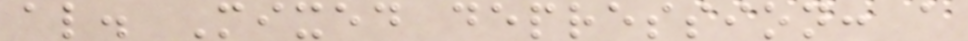al. Mixed depression: a
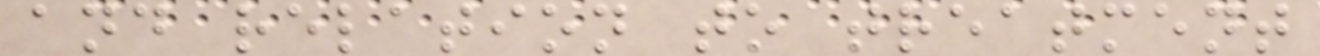and relation to treatment
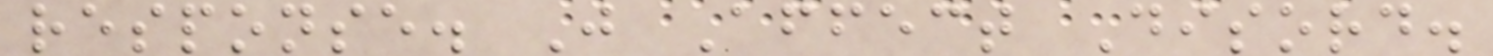response. J Affect Disord.
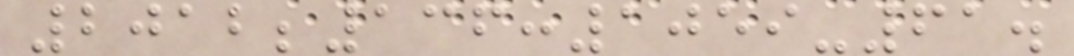2012;136:1059-61.
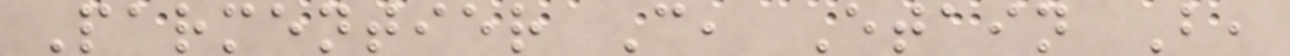Parmentier C, Etain B,
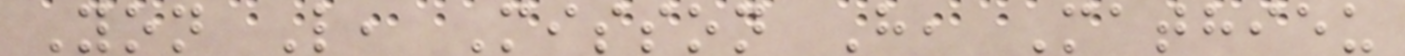Yon L, Misson H, Mathieu
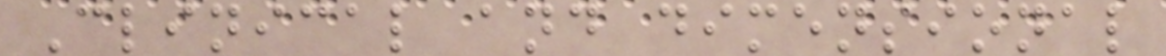Clinical and dimensional
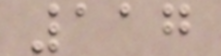117
